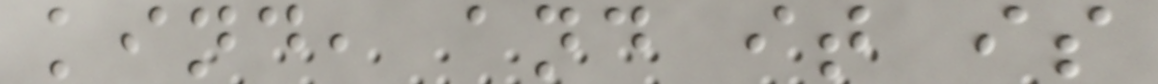kind, and it is
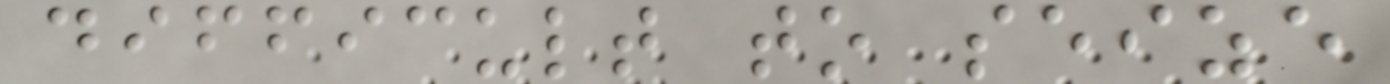difficult to seize
